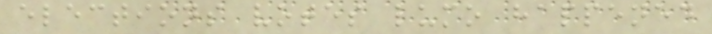elections votes lumo happened
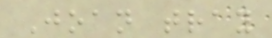Joan tray
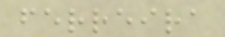ferreira
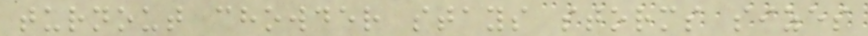turnout chowder stays storms sizes
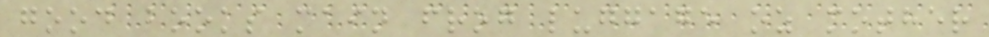good books main frog luggage oz mother
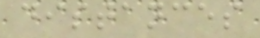distances
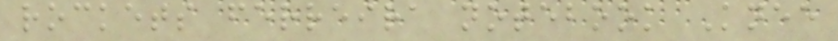rockets ferreira notebook Knee
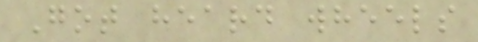Got heard wheels
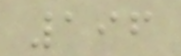196
